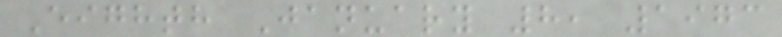Eighth January 8, 1973
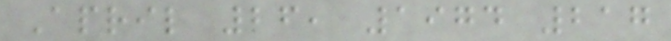April 26, 1974 217
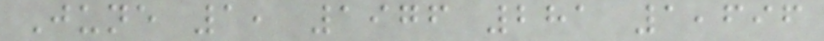June 1, 1976 281 1,696
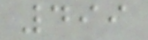499
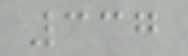337
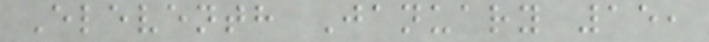Eleventh January 15,
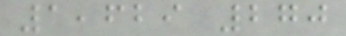1,629 270
